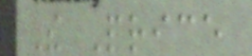The Price
